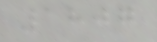1807
